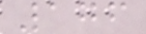176
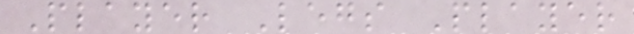Player Legs Player
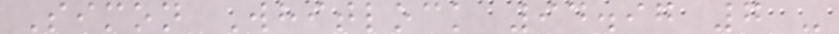Simon Whitlock 94.97 7 -
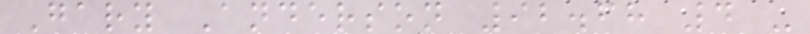Gary Anderson 92.68 4 -
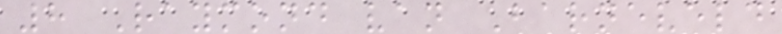8 Raymond van Barneveld
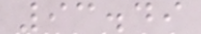93.49
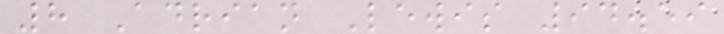8 Adrian Lewis 94.59
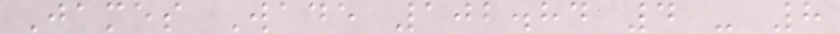James Wade 102.84 4 - 8
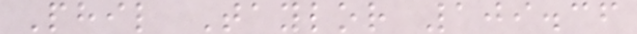Phil Taylor 109.36
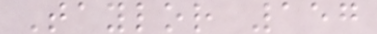Taylor 157
